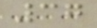37
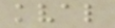kval
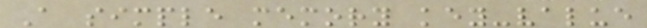A simple memory key-value
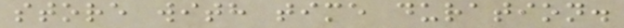store with time duration.
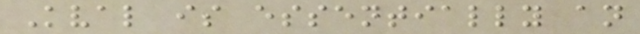Kval is essentially an
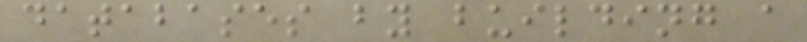databases by building a
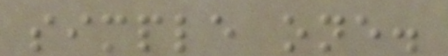simple one.
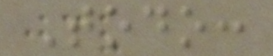Todo:
